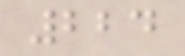224
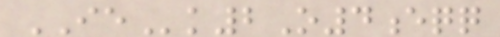IEk2O4eqq
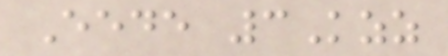Eede 3Kzz
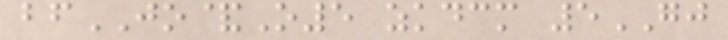bfJO&O5 zkdcm 5GJ
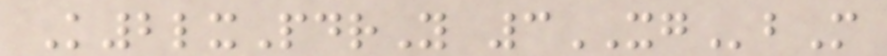K2lxPdrY 3XGbM
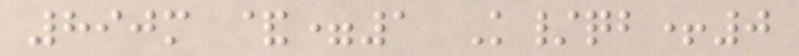890m &=1 K/qb+0
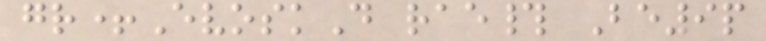gr+EvoskD rae# Be9p
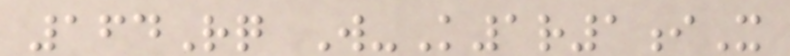164Rq W-K1r1iX
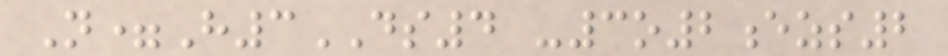N=H3DS4 -3o2ezs2
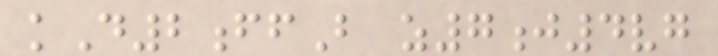kD2ffB z7j4vg
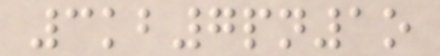3kb7pn1o
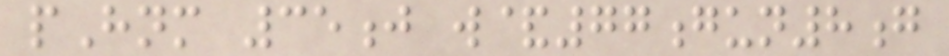pHnm 35j w&77gun8g
